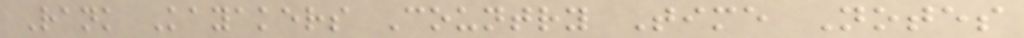Rank Kayakers Country Time Notes
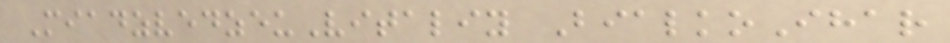MiadzvedzeuVitaliy BialkoIhar
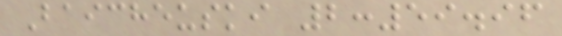Baicheuski 2:59.96
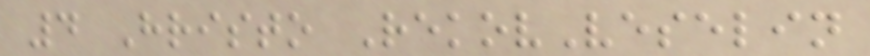4 Hristo RekovVeselin
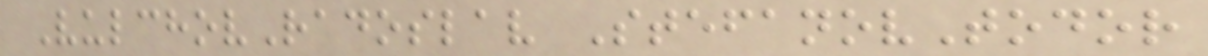VulchovRadoslav StefanovTodor
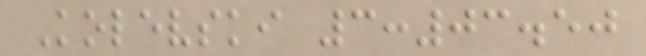Kolevski 3:03.50
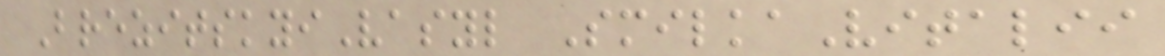BrezitskyiVasyl SmilkaVitalii
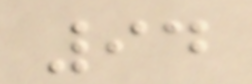94
